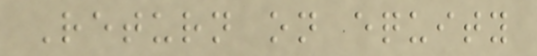Return on equity
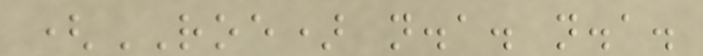(ROE) n.a. n.a.
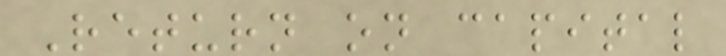Return on capital
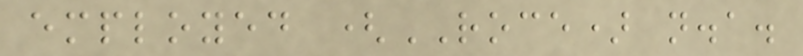employed (ROCE) n.a.
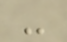-
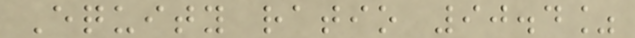Equity ratio 90.4%
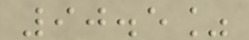90.5%
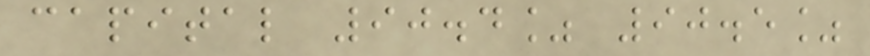capital 90.4% 90.5%
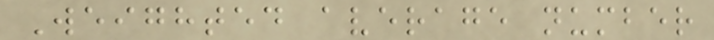Weighted average number
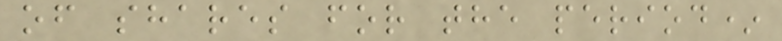of shares for the period*
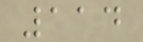114
